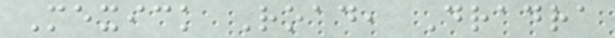Mexick Road, Dradra
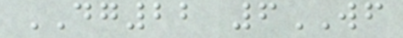DG22 6WF
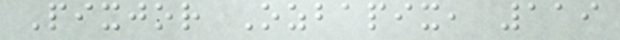Pixjor Ozbapix, 119
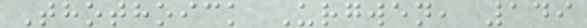Thothoick Urgwen, 149
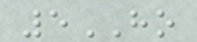5HO
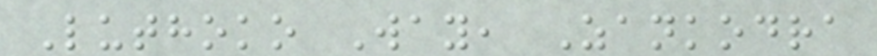Luthoko Way, Zankodra
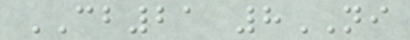CB21 8NI
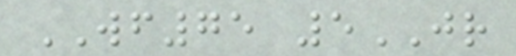WF75 5JR
